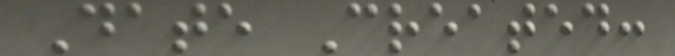Date Created:
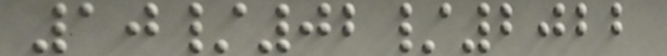10/02/2022
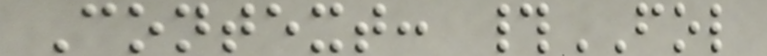Context: #FOL
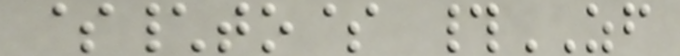$\to$ #ZF
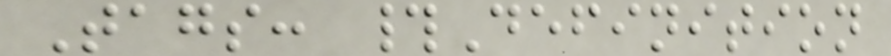Tags: #Definition
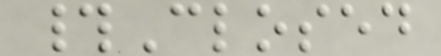#Closed
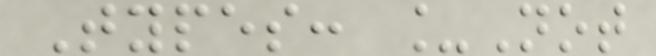Types: _Not
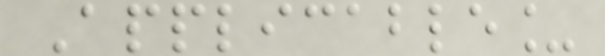Applicable_
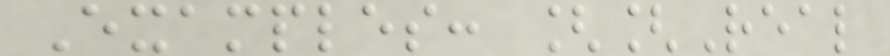Examples: [[Real
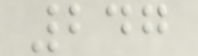247
